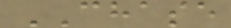CHASE
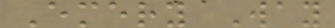Emery Way
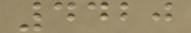4420
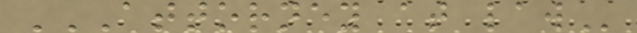ATTORNEY AT LAW
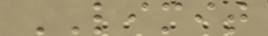LIMIT
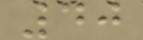40
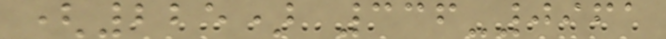(225) 336-0961
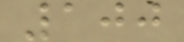100
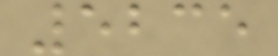5235
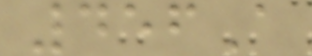456A
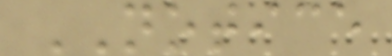NOTICE
